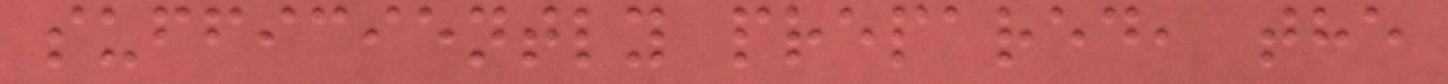sufficiently prepared, the
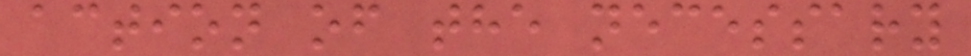action of the necessary
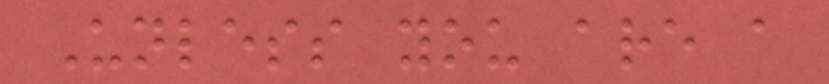Unless you are a
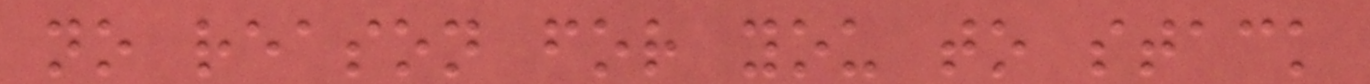no reason for you to stack
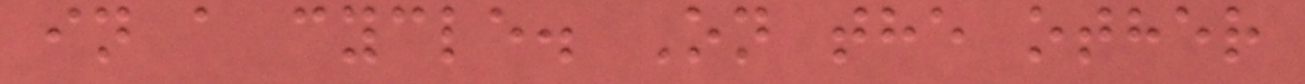in a cycle. On the other
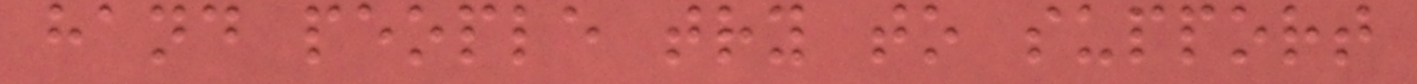hand people try to support
